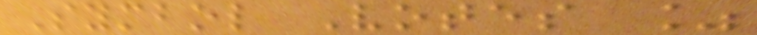Symbol Votes %
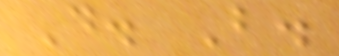D. B.
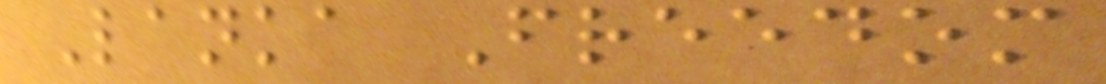Lanka Freedom
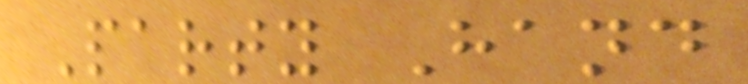Party Hand
